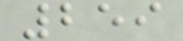259
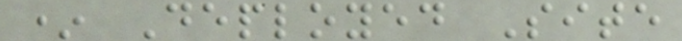* Deployed Site
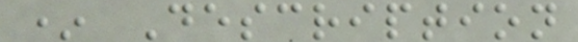* Description
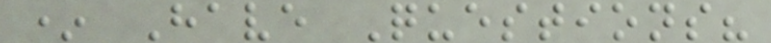* Have Questions?
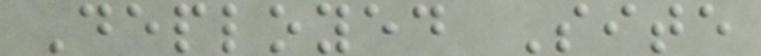Deployed Site
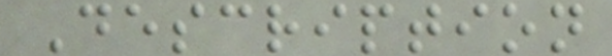Description
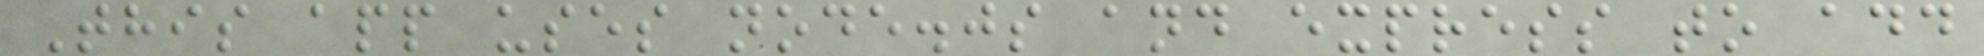This app uses node.js and express to add
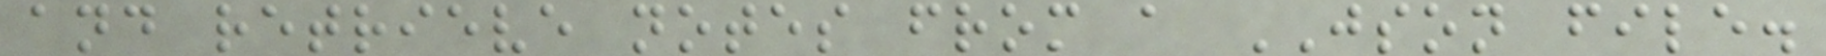and retrieve notes from a JSON file.
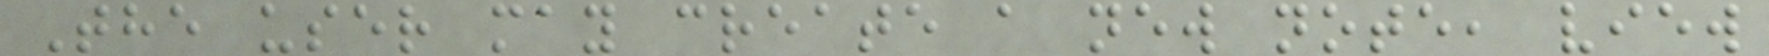The user may create a new note, view
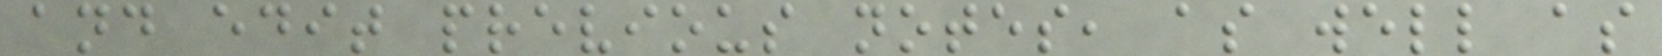and edit previous notes, as well as
